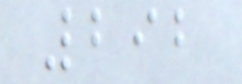292
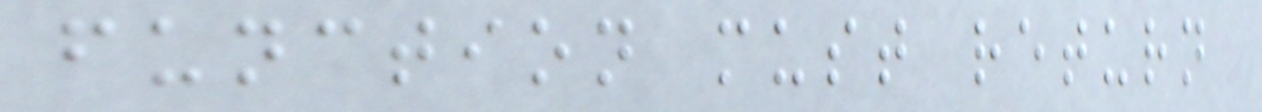function must return
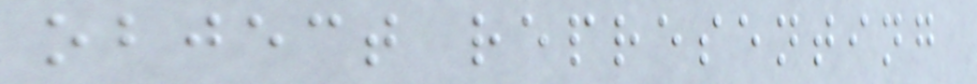object representing
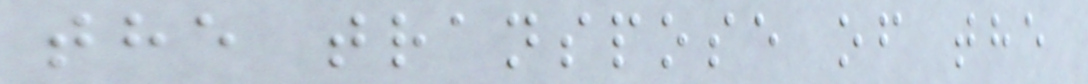the transpose of the
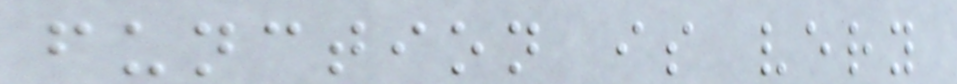function is very
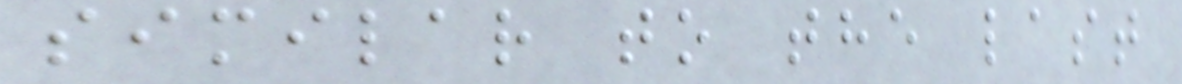similar to the last
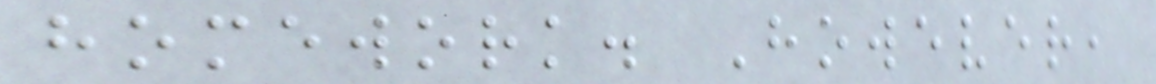homework. However,
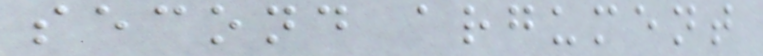second argument
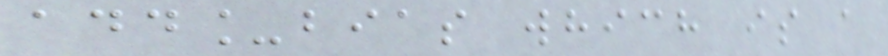add_bias which is a
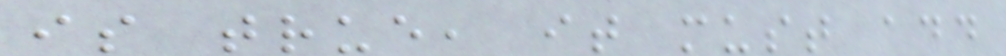is true, it must add
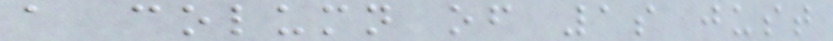a column of 1s just
